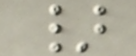}
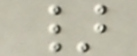}
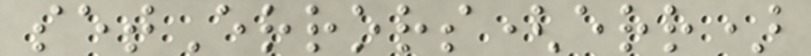setErrors(err)
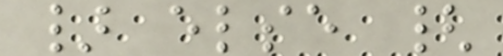} else {
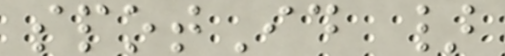spotId }
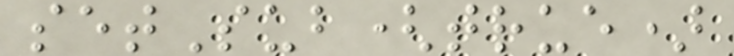setSub(true)
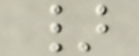}
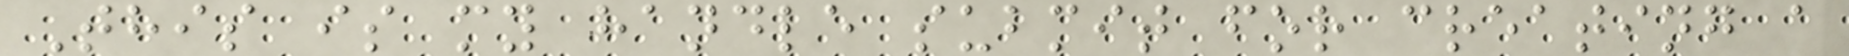This is my handle submit for creating a
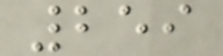259
